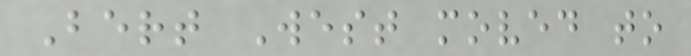Bert West moved to
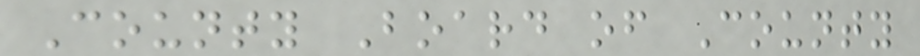County Board of County
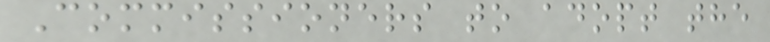Commissioners to adopt the
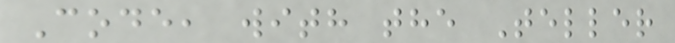Code, with the Teller
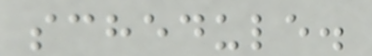schedule.
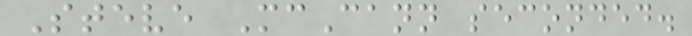Steve McCann seconded.
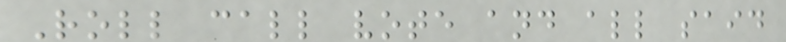Roll call vote and all said
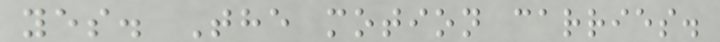yes. The motion carries.
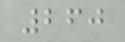260
